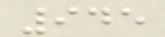945
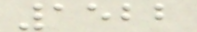1522
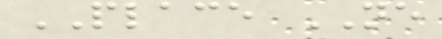PLACE NE
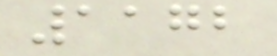1172
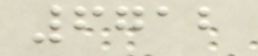6712
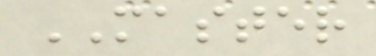MASTER
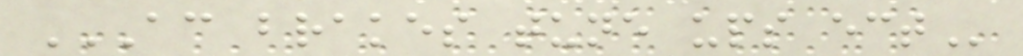AC BRAKES TUNE UPS ECT
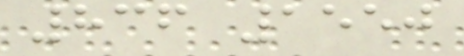836 1550
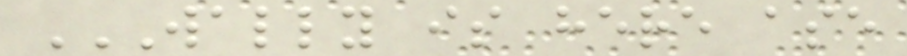WALLY IS HERE ASE
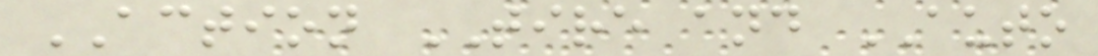ACTION TIRE and AUTO
